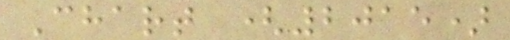Chart (2015)
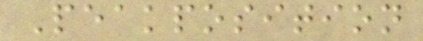Peakposition
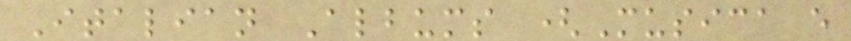Italian Albums (Musica e
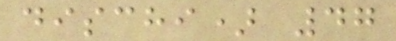dischi) 47
